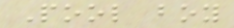Pool boy
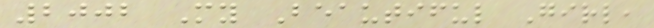2002 My Beautiful Girl,
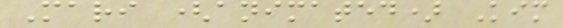Mari (animated) Kim
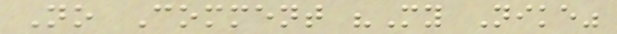No Comment "My Nike"
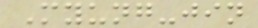Myung-jin
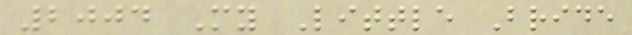2004 My Little Bride
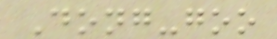Dong-goo
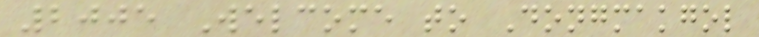2005 Welcome to Dongmakgol
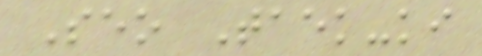Seo Taek-ki
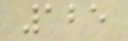125
